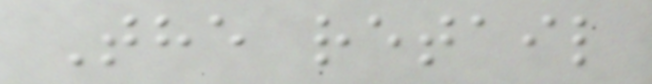The retail
